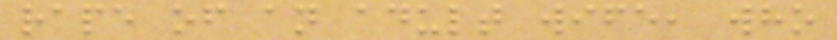rape of an adult wife, who
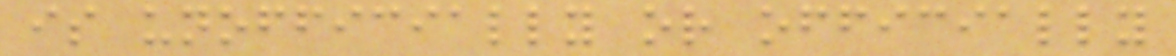is unofficially or officially
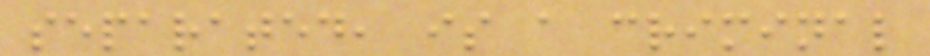separated, is a criminal
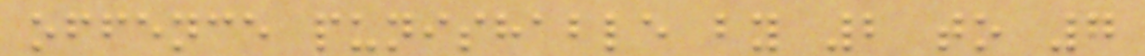offence punishable by 2 to 7
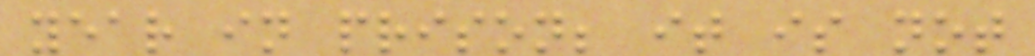year in prison; it is not
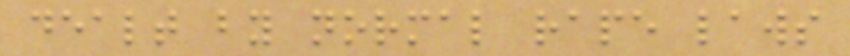dealt by normal rape laws
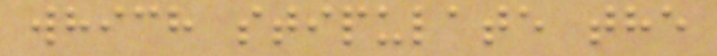which stipulate the
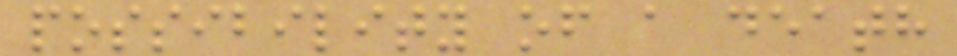possibility of a death
